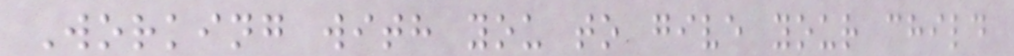Working with you to give your child
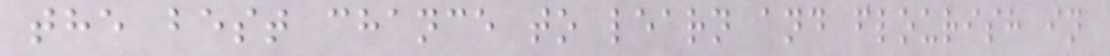the best chance to learn and flourish in
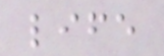life
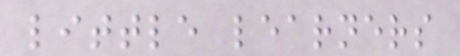little learners
